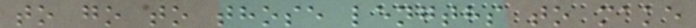to go to those lengths to make
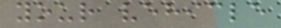your vehicle
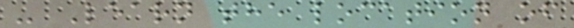- Learn the location of
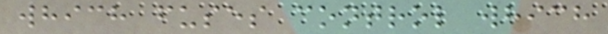which fuses control which
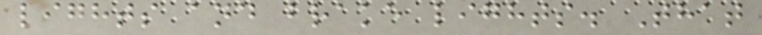lights and brake lights. That
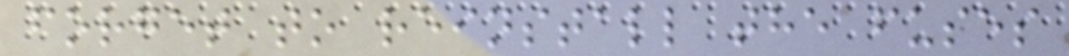forget to reinstall the fuses
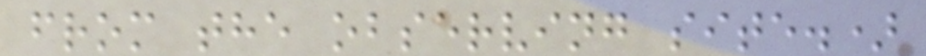from the observing site.)
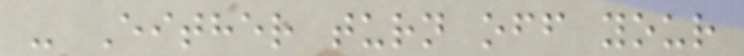- Either turn off your
